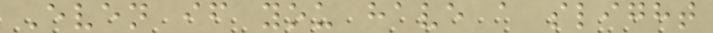Even if you have a slight
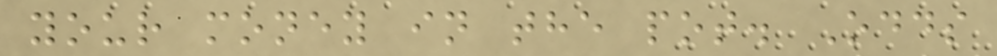your money in the pot. Odds
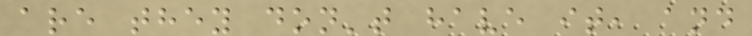are they don't have it, and
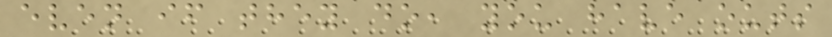even if they do, you have outs
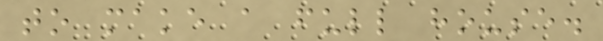to make a full house.
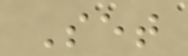Set
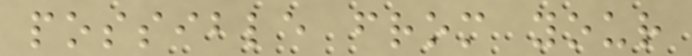possible from your
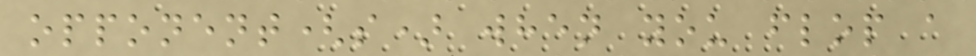opponent(s) when you flop a
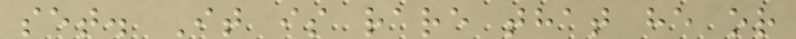set. It is rare that he or
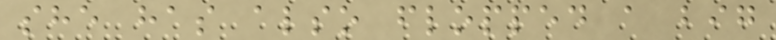she has also flopped a big
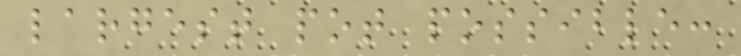largest pot possible:
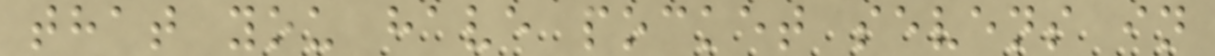that you have pocket sevens in
